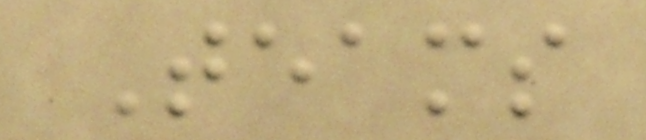Teams
